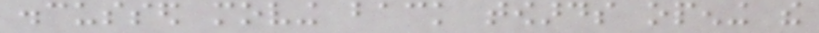discussed moving back towards opening the
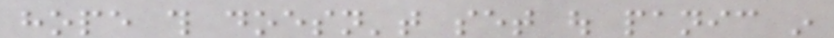hope this doesn't set out panic in
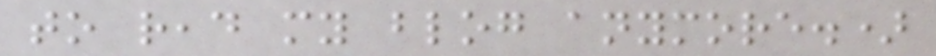to read my blog anymore.)
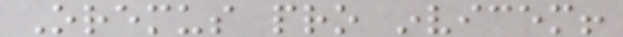Oremus pro invicem!
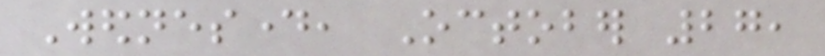Wednesday, October 27,
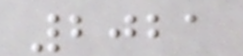2021
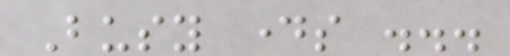Busy days ...
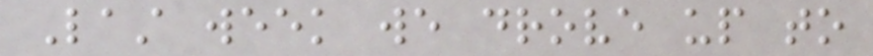Last week we drove up to
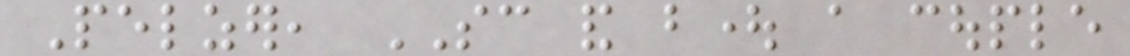Pelzer, SC and bought a couple
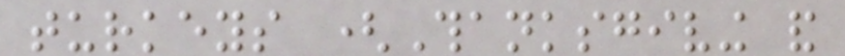turkeys (Thanksgiving and
